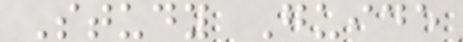Study Guide
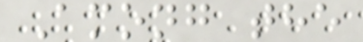Among the
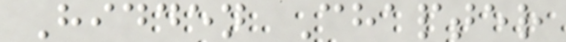Hidden Chapter
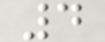4
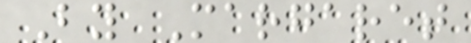By Margaret
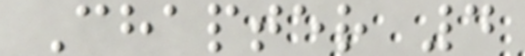Chapter 4
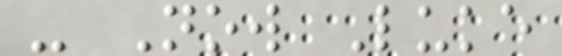- Now Luke
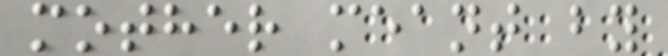mother meant by
